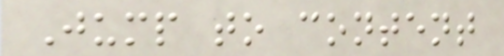Jump to content
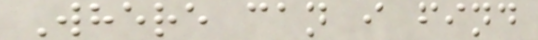Where can i find
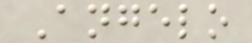Angelo
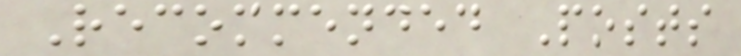Recommended Posts
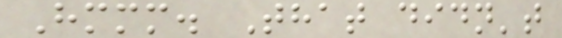Hmmm. That didn't
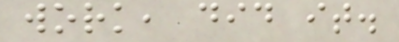work, did it.
